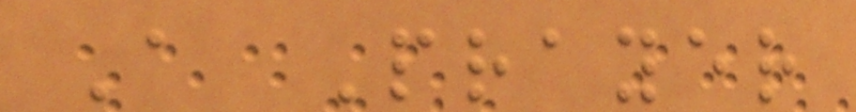A Prayer
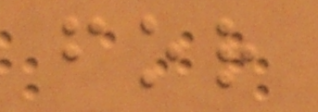for
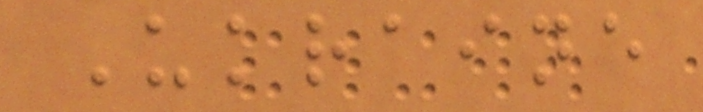Ukraine
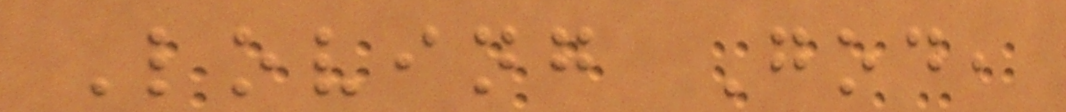Loving God,
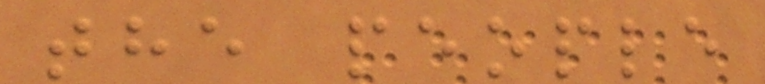the people
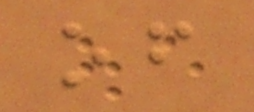of
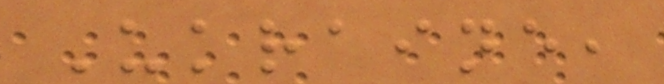Ukraine,
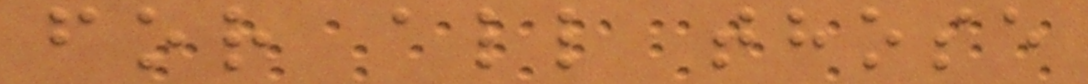for all those
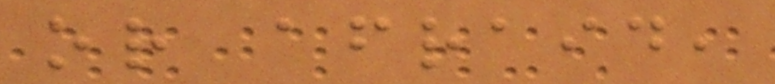or afraid,
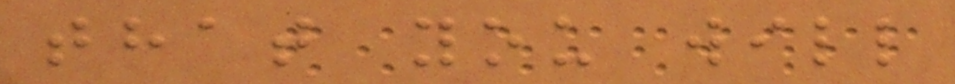that you will
